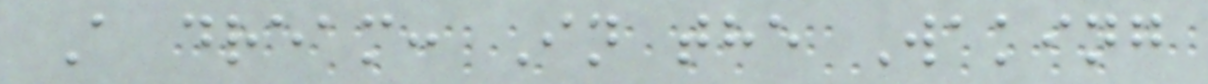A dream: In the Waking
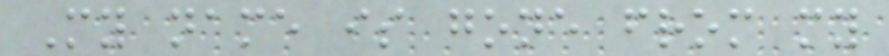My name is gone from my
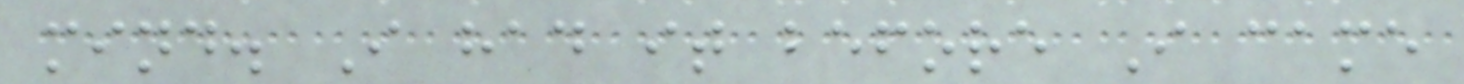mind. I had it before I came
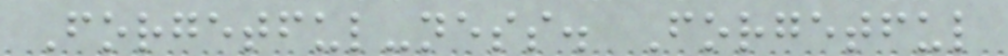Forgetful-ness. Forgetful
